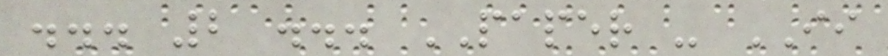... 2 ... PAPER - II
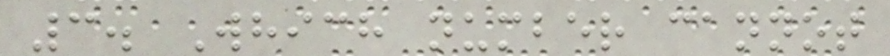3. Which number cannot
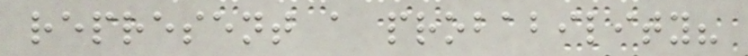represent a probability?
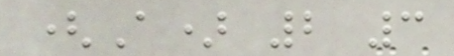(A) 2 3
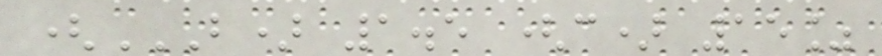(B) 1.5 (C) 15%
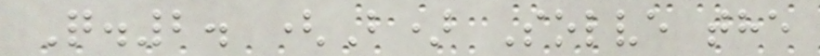Q.2. (B) Solve the
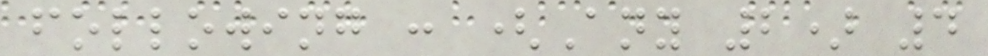following : (Any 2) 4
